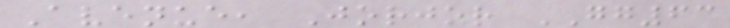Avenue, Jorjor GG63
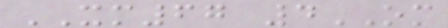XM67 4OM
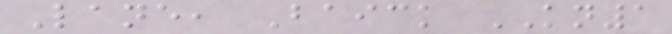Lane, Baick KN1
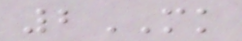2MK
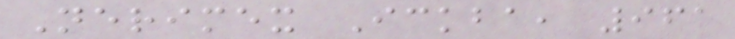Nerimex Ickba, 961
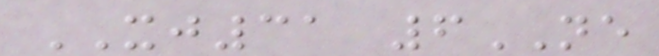XJ31 6NE
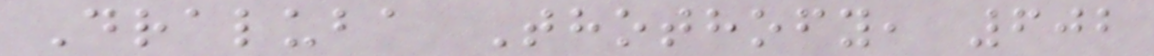Draluba Thothofy, 602
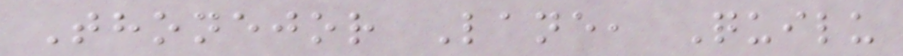Thonejor Lane, Quilu
